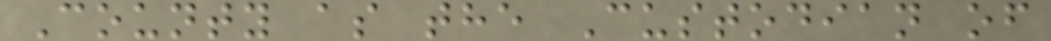County as the Custodian of
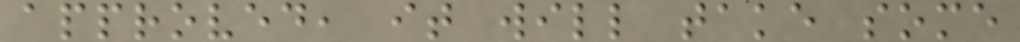approved, it will take some
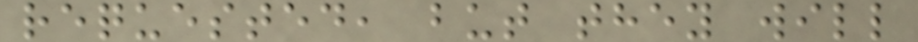requested, but they will
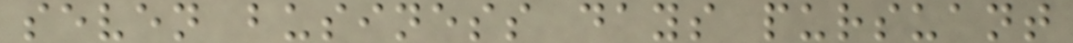seven business days pursuant
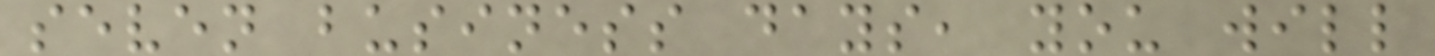seven business days, you will
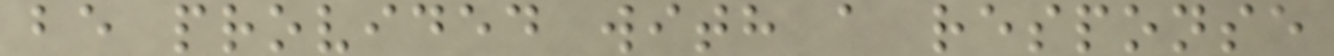be provided with a response
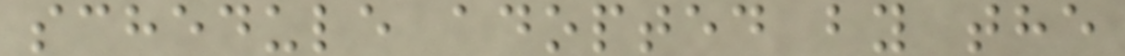schedule adopted by the
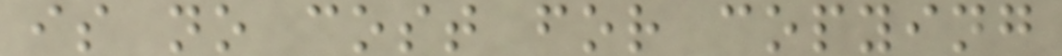is no cost for copying
